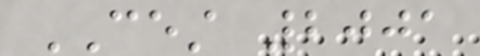CEST 2001
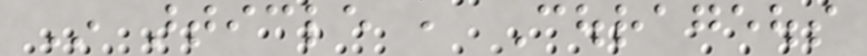In article , Courageous
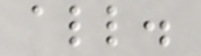all.
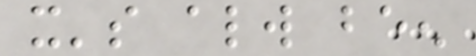it's always been
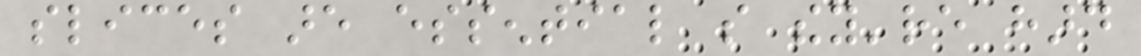slices are essential so they're hard
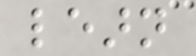learn
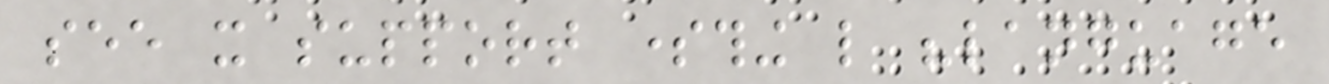see it support something like "language
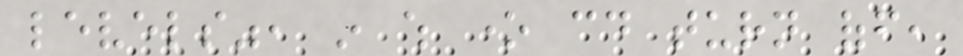levels", in which one could turn off,
